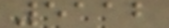5112
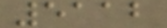5112
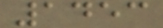1453
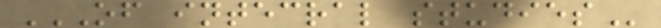OF INTECRAL STUDIES
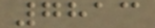7813
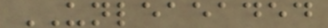UNLEAEADED
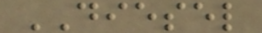DIESEL
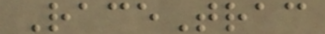RaceTrac
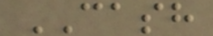CASH
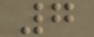7
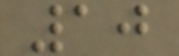10
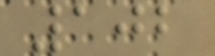102
